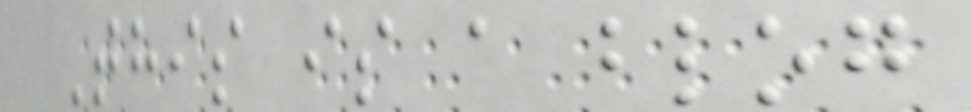This is a blog
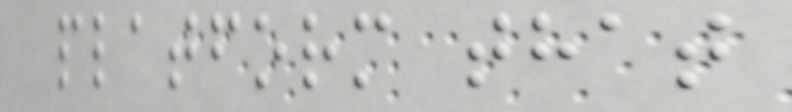platform that
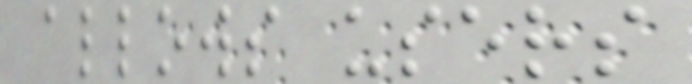allows users
